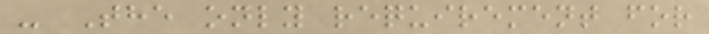- The only requirement for
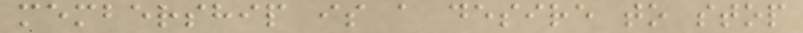membership is a desire to stop
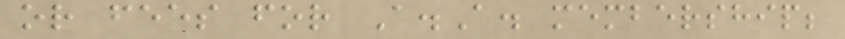or fees for A.A. membership;
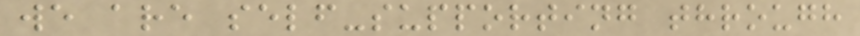we are self-supporting through
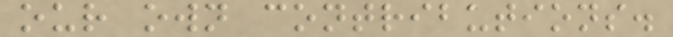our own contributions.
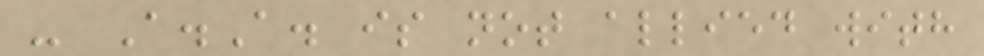- A.A. is not allied with
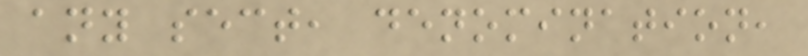any sect, denomination,
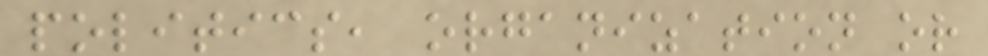politics, organization or
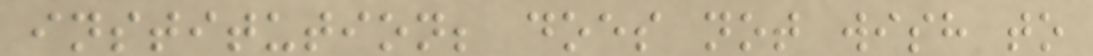institution; does not wish to
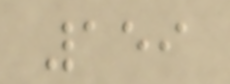159
